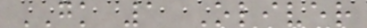GK 1 Oliver
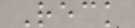Reck
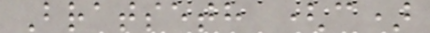Bratseth (c)
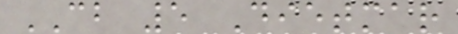CB 5 Dietmar
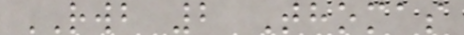RWB 2 Thomas
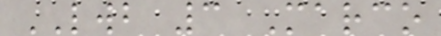LWB 3 Marco
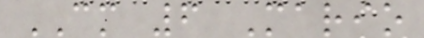CM 6 Mario
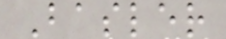Basler
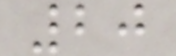20
